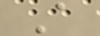A
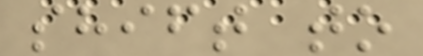shift to
